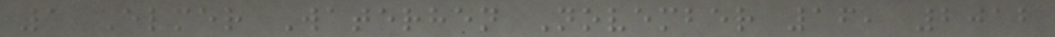1 Elmer Waterhen November 16, 2012
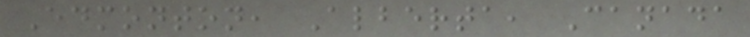Edmonton, Alberta, Canada
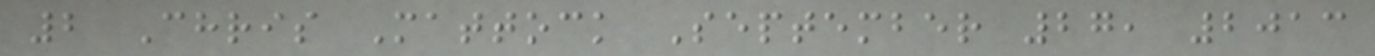2 Chris Mattock September 27, 2013
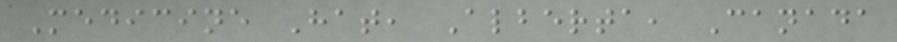Medicine Hat, Alberta, Canada
